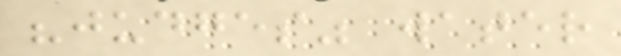"judges" water
